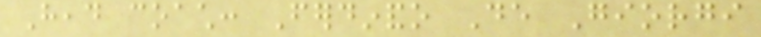Head coach: Ferdinando De Giorgi
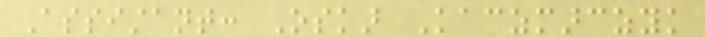Assistant: Oskar Kaczmarczyk
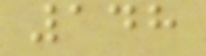148
